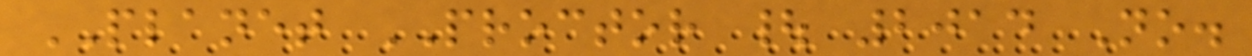PLANET PROCTOR | 2014 No.
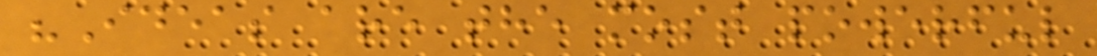"Ideas are the most powerful
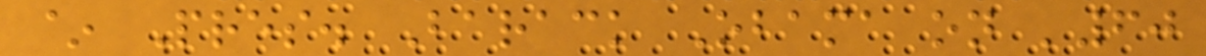~ Pres. Barack Obama on '60
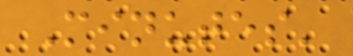Minutes'
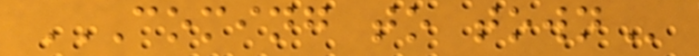COMING TO TOWN
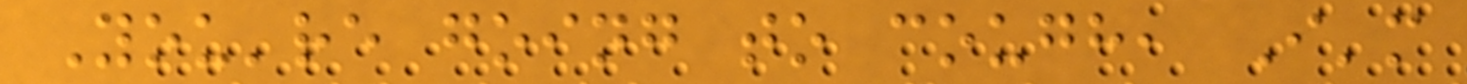You're going to cough, I'm
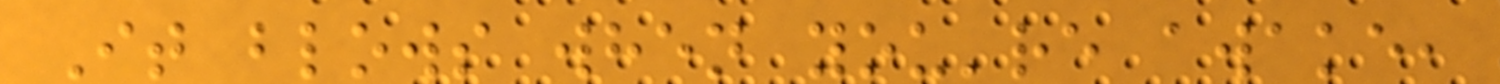It blows when you're awake,
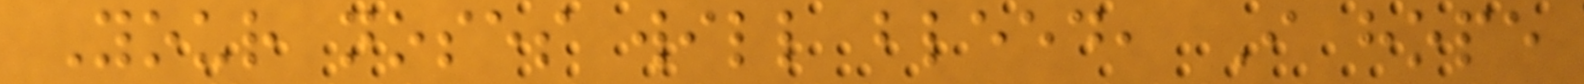Your noses will bleed, I hope
